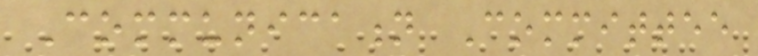Communication Committee
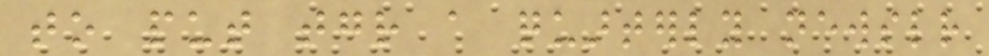to put together a quarterly newsletter
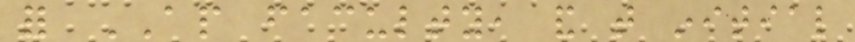for AP faculty, and that initial
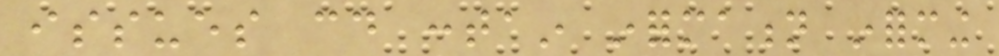issues could contain information informing
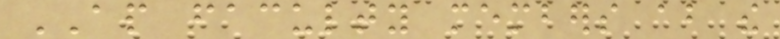AP faculty members about the
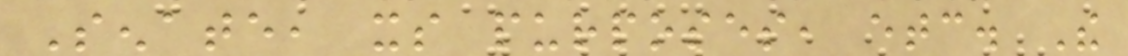Senate, its purposes, etc. The
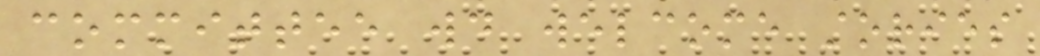committee would welcome stories
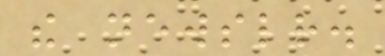the newsletter.
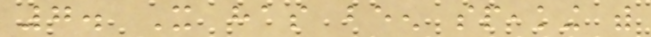7. It has been speaking with
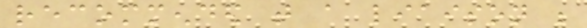recommended that a liaison be
